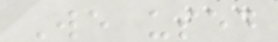We used
